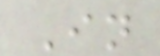In
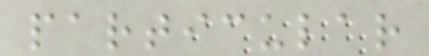particular
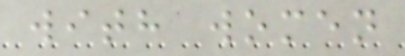with women
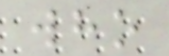who
